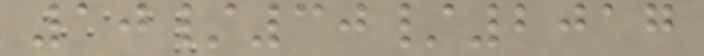10/30/2017
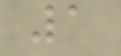1
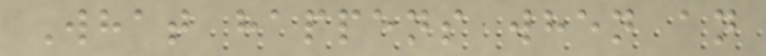What happens when an
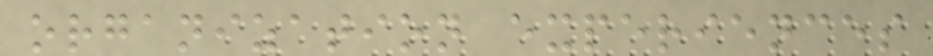organization experiences
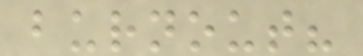burnout?
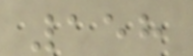158
